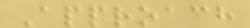Approach
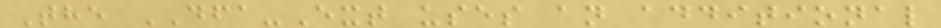The DFA-Ext uses an additional
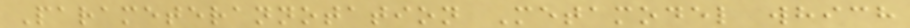Parameterannotation Metamodel which
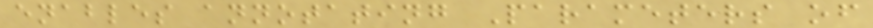enables annotating Parameters of
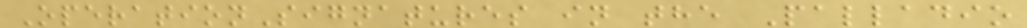OperationSignatures in the Palladio
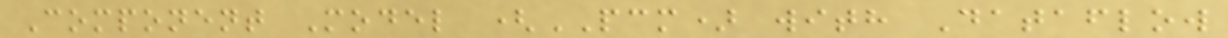Component Model (PCM) with Dataflow
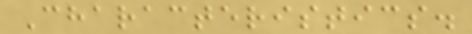Characteristics.
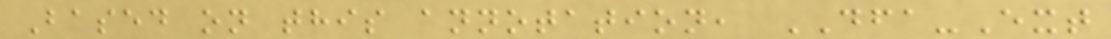Based on this annotation, DFA-Ext
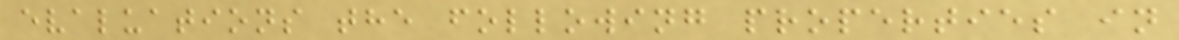evaluations the following properties in
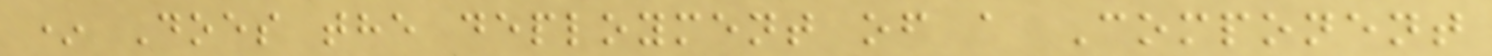* Does the deployment of a Component
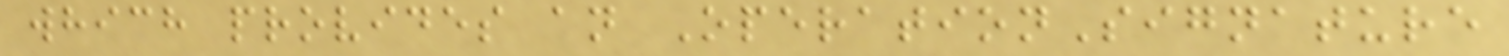which provides an OperationSignature
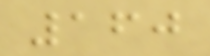160
